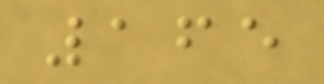165
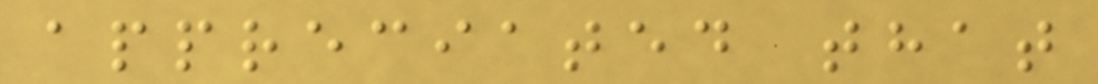appreciated that
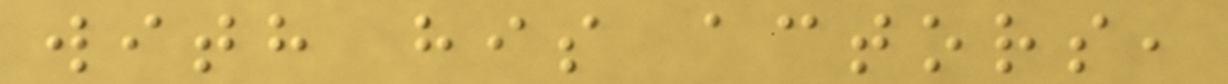with his actors,
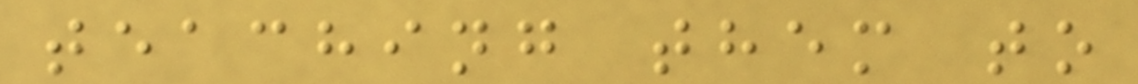teaching them to
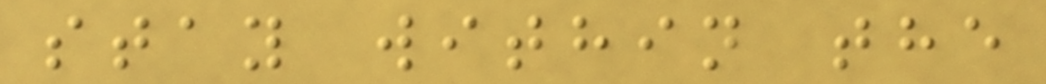stay within the
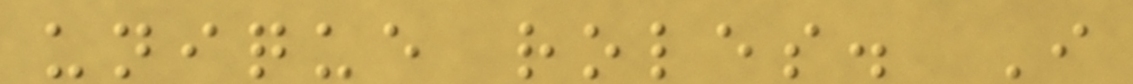unique roles. I
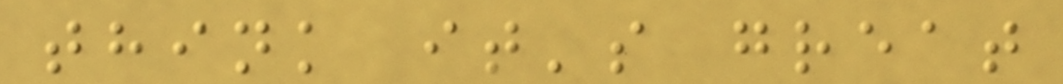think it's great
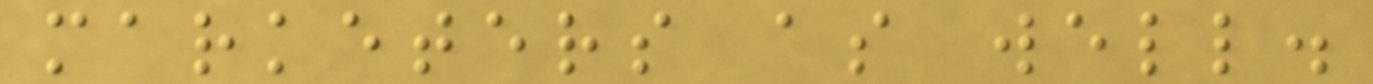marketers as well.
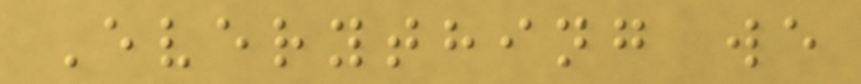Everything we
